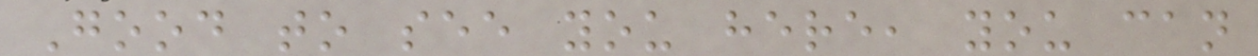Good to see you here, you can
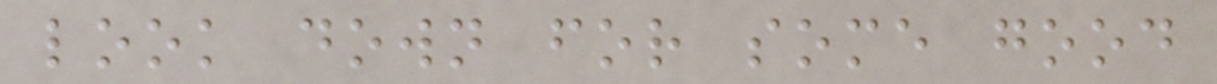look down for some good
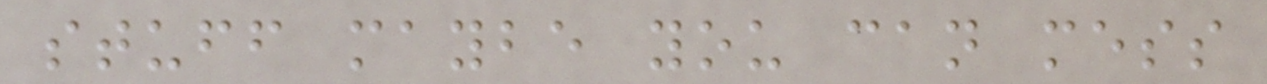stuff maybe you can mess
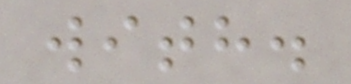with.
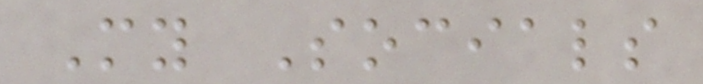My Socials
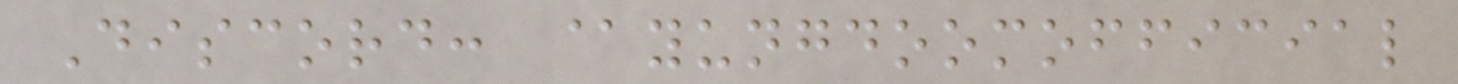Discord: @yungdoomofficial
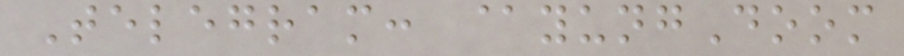Telegram: @yungDoom
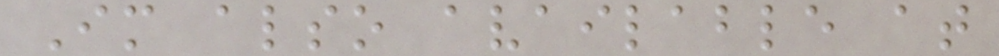Im also available at
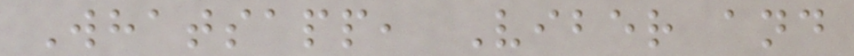Whatsapp, Viber and
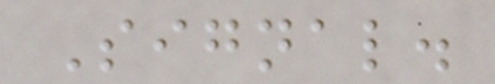Signal.
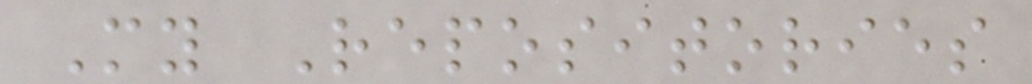My Repositories
